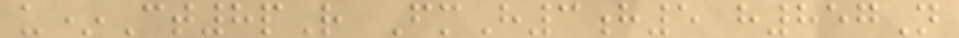u*Ct8pR FmH3h5 h857N
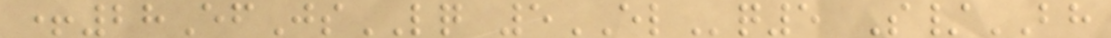+28EfJsLQ 5ELq5 S/BH
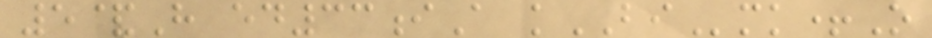5&H ed33iA kBImk+O
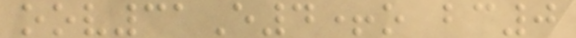oov31E4+o bc0
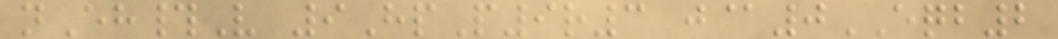nEh#V 9HpP9r3 j@0EQB2
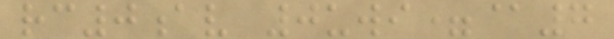rc0av 0uwi=@7
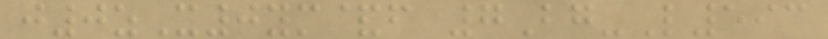j0zX0ym&f 7Bg-L593
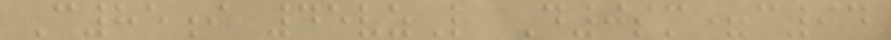C85i 45vzL D0sm=c94
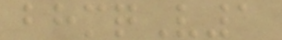bhmqV1
